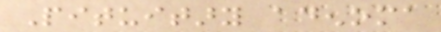Pituitary adenoma
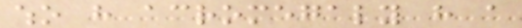who have acromegaly have a
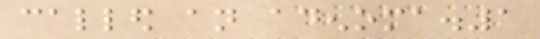called an adenoma.1
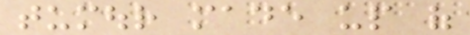tumour made up of
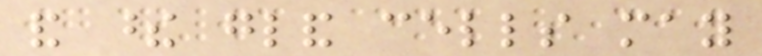and these gland cells may
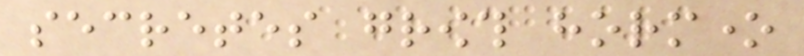secretes growth hormone
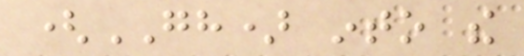(GH) into the
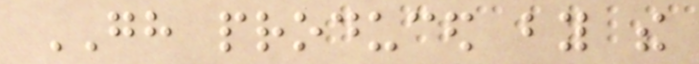GH produced by the
